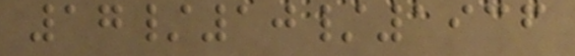17/10/1936
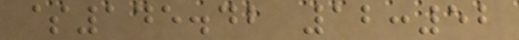$145.42 12:52
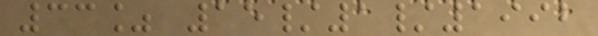33% 15/1/1992
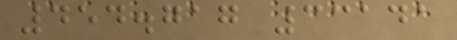454.717 33141
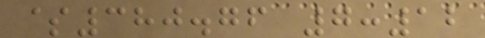$380.76 7:12
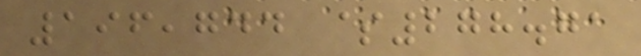196,744 $278.71
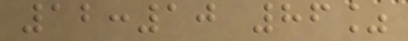12:10 86%
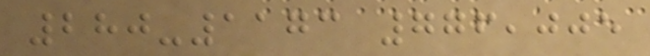280-1173 776,005
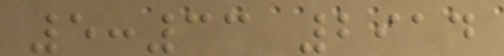5:33 2914
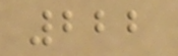222
